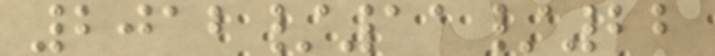2012/11/22
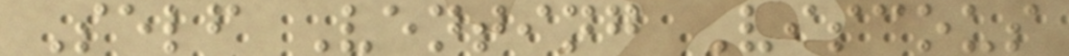Self Venting Viscous
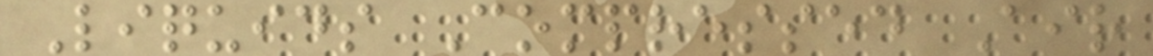Liquids Compressed Air
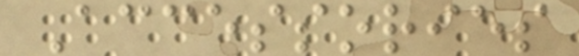Accessories
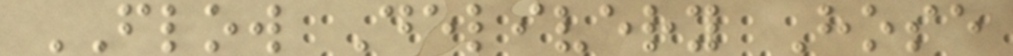FLOW Delivery Hose
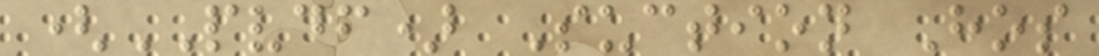(PVDF) Suction Hos
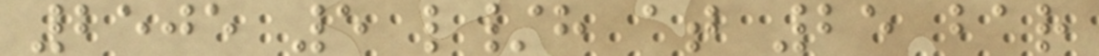2505 5 l/h at 25 bar
